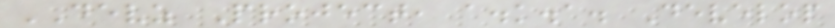DEVZ Project, a.k.a. Develop
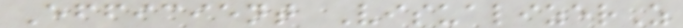Efficient VisualizerZ
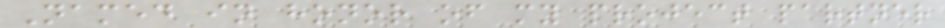Named in honor of my project partner
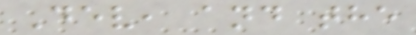Dev, and the
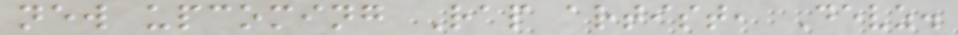new upcoming Rap artist, Devz.
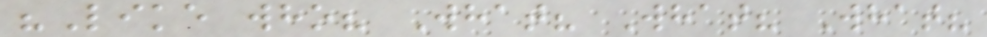"Like who? What? What? What?
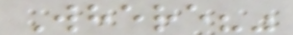Where?"
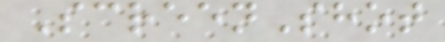ScreenShot
